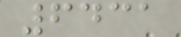6431
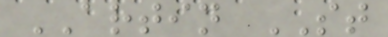ARTIN ST
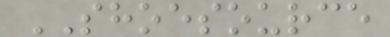SHOESOURCE
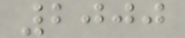2000
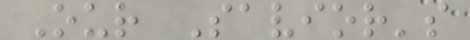Our Savior's
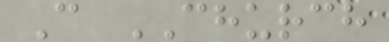C CHURCH
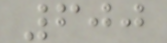600
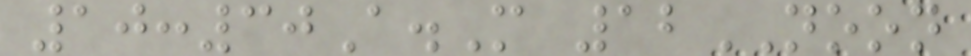10:30A.M 12NOON
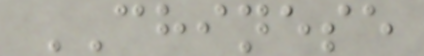CHINESE
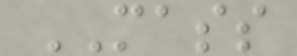MASS
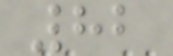82
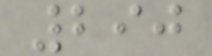290
